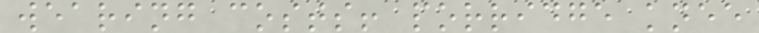wearing costs! porridge knee
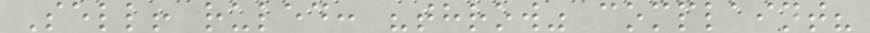Sell! ruled: "throw" complaint?
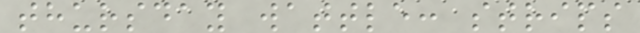thursday wattle: strips
